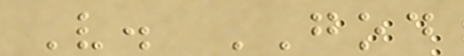V. GOD
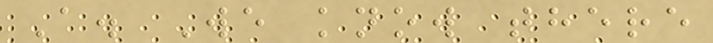A. We know there
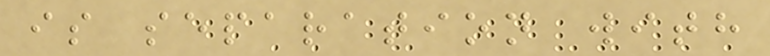is separation with
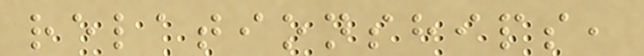relationships,
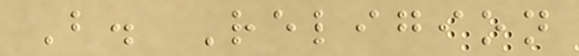B. Religion
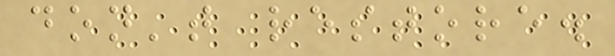don't restore.
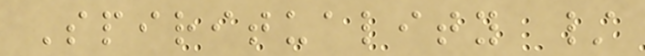Spirituality /
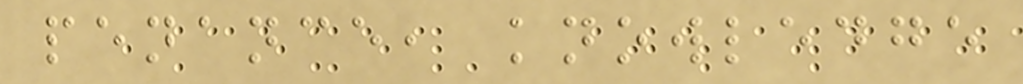penance, knowledge
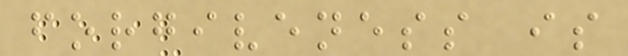forgiveness is
